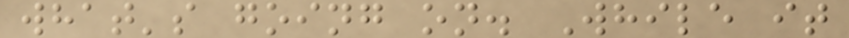what's going on. While it
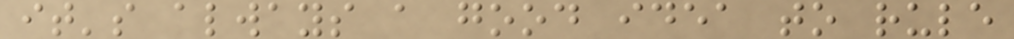it's always a good idea to rule
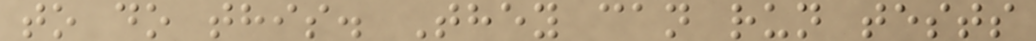to do this. They can run tests
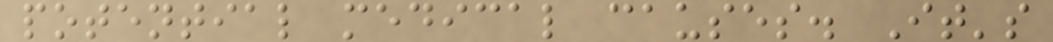potential medical causes. It's
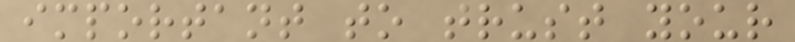important to trust your
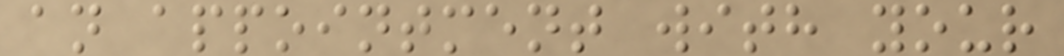an appointment with your
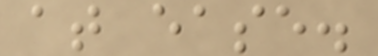at ease.
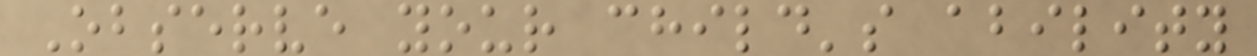Observe your child's ability
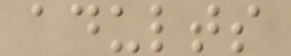adults
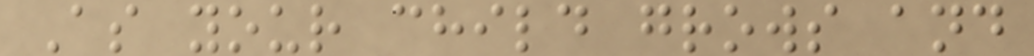As your child grows and
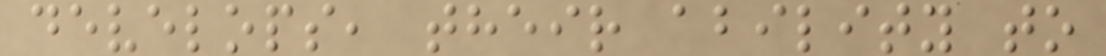develops, their ability to
